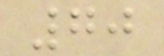70
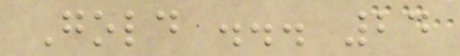Gold ... 24
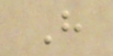H
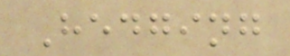Hedging
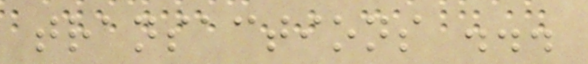transactions ...
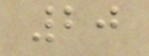20
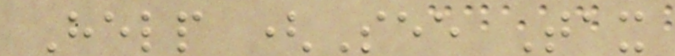Help (See Tax
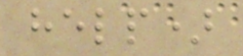help)
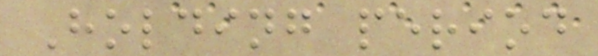Holding period
